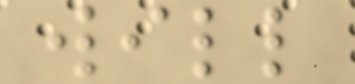will
